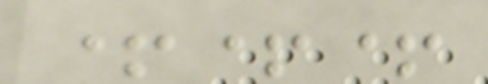+++
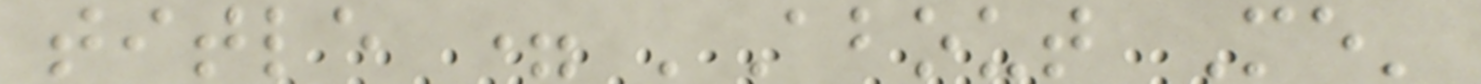title = 'About Me'
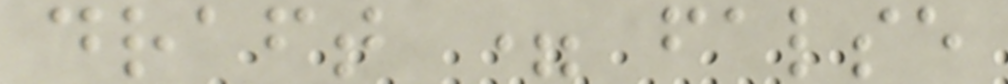draft = false
